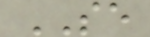SE
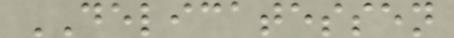DELICATESSEN
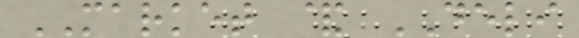MARKET & DELI
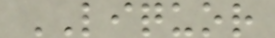LIQUOR
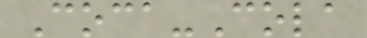Coca-Cola
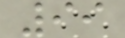99
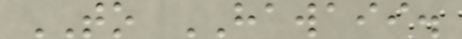TO HAWAII.
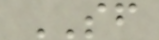SF
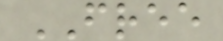FREE
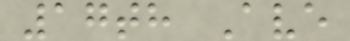17th Ave
